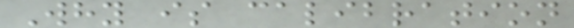Why is calibration
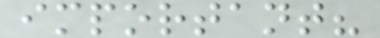important?
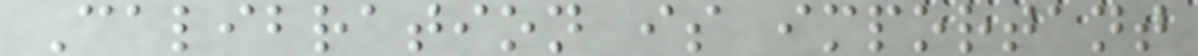Calibration is important
